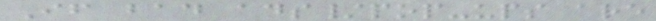If bad ads/pop-ups are
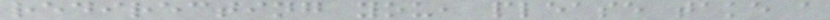redirecting you, please take a
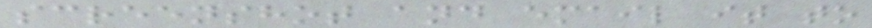screenshot and email it to
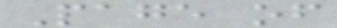Page of
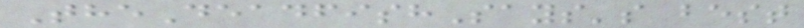TheDeadfishSays's best
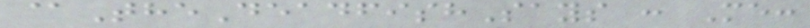@TheDeadfishSays : Me:
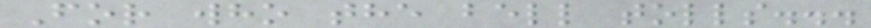For who the bell tolls...
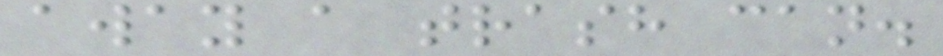away a trash can.
